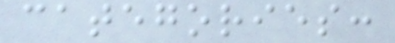categories:
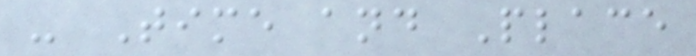- Time and Place
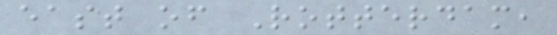east of Rotterdam,
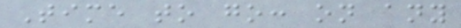Time to go: on any
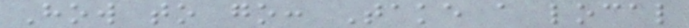How to go: Take a local
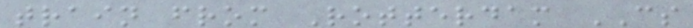train from Rotterdam CS
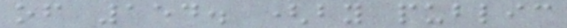of 154. (by public
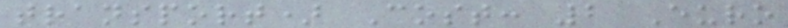transport) Cost: 2 Euro
